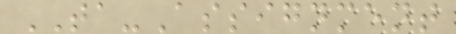TA-Assignment
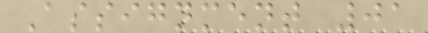Assignment 01
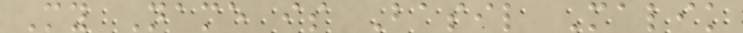My Name is Basil Malik
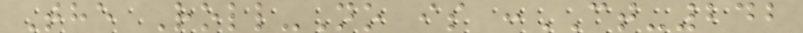The Roll-No is :CT-242
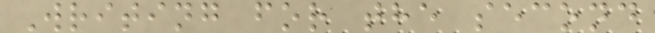Writing for the second
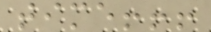time!!!
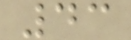43
